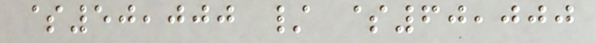$50,000 / $60,000
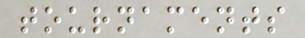tournaments
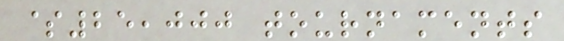$25,000 tournaments
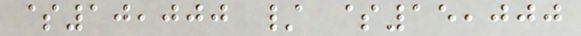$10,000 / $15,000
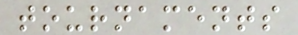tournaments
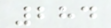284
